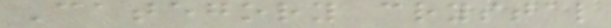Category crystal
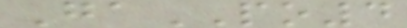GaPO4
